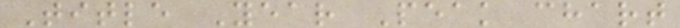Title Year Peak chart
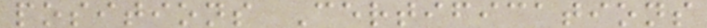positions Certifications
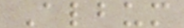Album
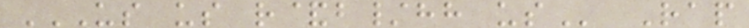US US R&B/HH US Rap
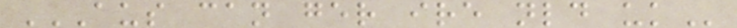AUS CAN GER IRE NLD UK
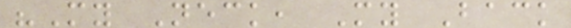"My Neck, My Back
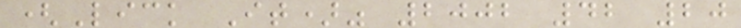(Lick It)" 2002 42 20
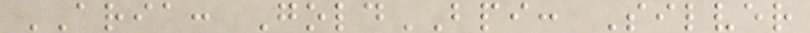ARIA: GoldBPI: Silver
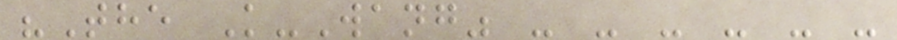"The K-Wang" - - - - - -
